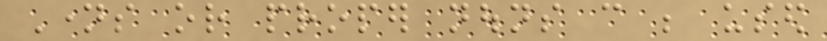Names or proper nouns can be used
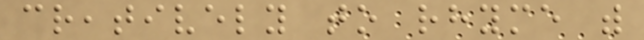creatively to rhyme with
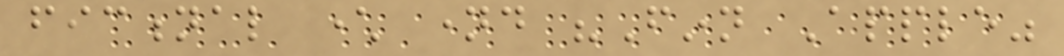fictional character named "Finn Apple"
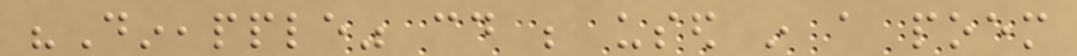"Dineapple" could be used in a poem
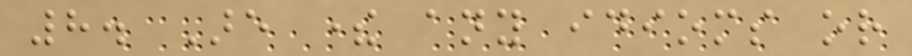8. Are there any idioms or
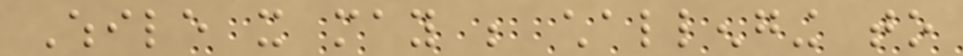While it may be challenging to
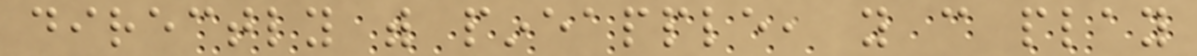directly with pineapple, you can play
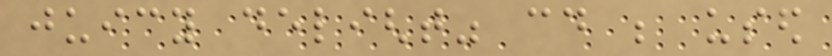juicy delight" could be used
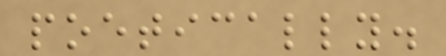poetically.
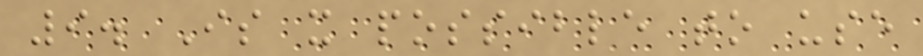9. Is it possible to use
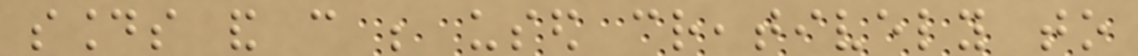sounds and can be used creatively to
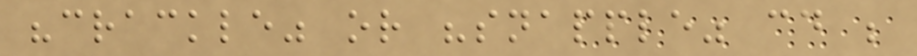"crackle" or "snapple" could be
